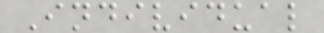Individual
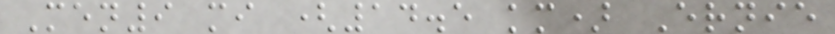Men9 mi (14.5 km) Ernie
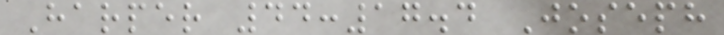Harper 44:17.4 Joseph
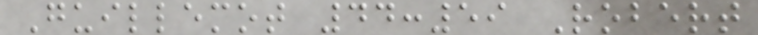Guillemot 44:59 Robert
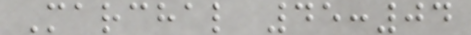Marchal 45:04
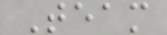Team
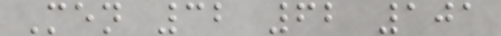Men 32 62 101
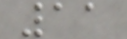11
